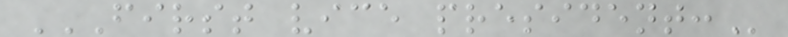FIRST VICE PRESIDENT:
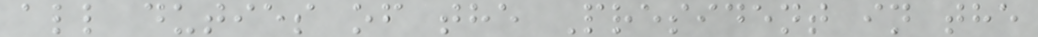all duties of the President in the
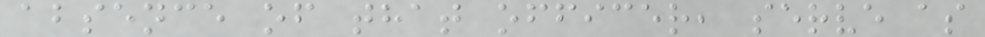absence of that officer, serve as
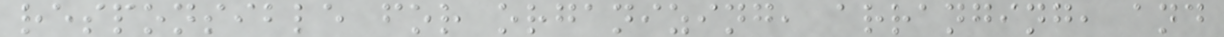responsible for organizing, arranging, and
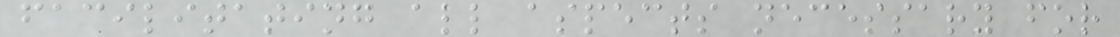facilitating all aspects necessary for
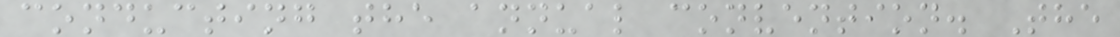conducting the annual convention. The
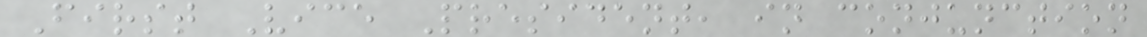First Vice President, in conjunction
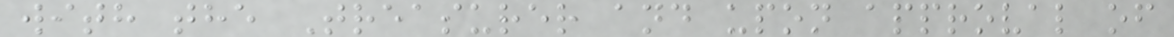with the Treasurer and upon approval of
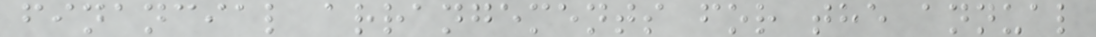financial arrangements for the annual
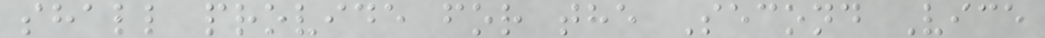shall provide for the Second Vice
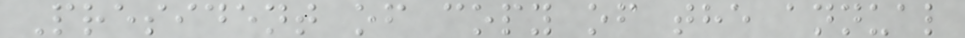President of copy of the annual
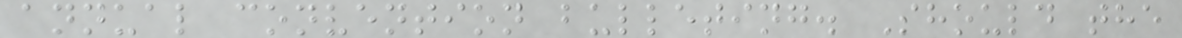annual convention bulleting. Should the
